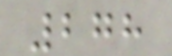278
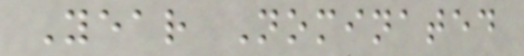Year Nominated
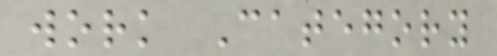work Category
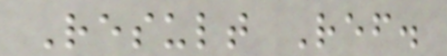Result Ref.
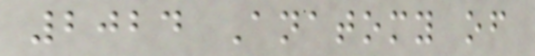2024 Anatomy of
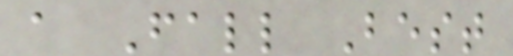a Fall Best
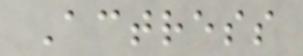Actress
